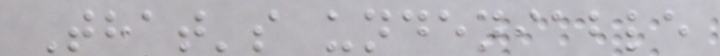That's undeniable
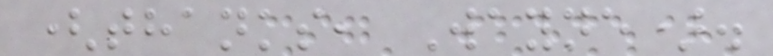(thanks, Wayne).
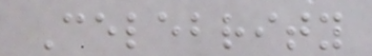Celebrity
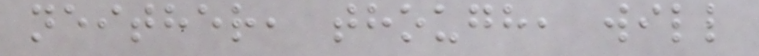neither, though, will
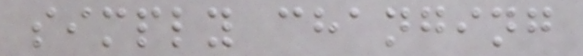simply changing
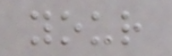your
